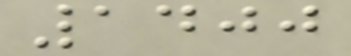1400
